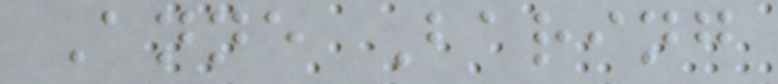Anne Baring
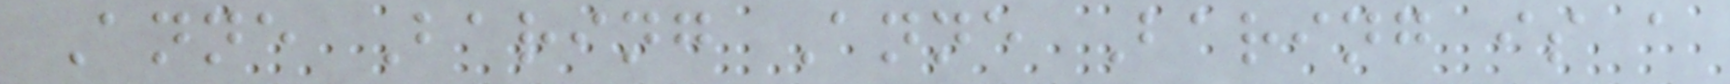Anne Baring Anne Baring is a
